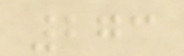273
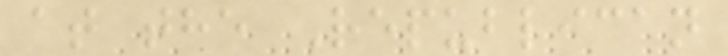at the Republican
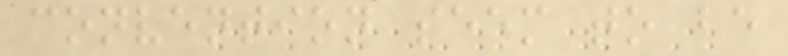convention seem to be
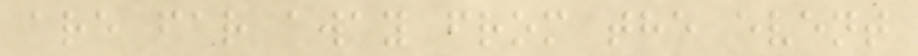are far away from the event
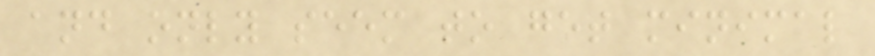and only seem to get minimal
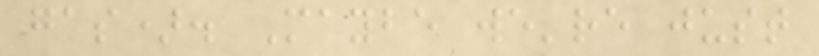gas). Maybe we're just
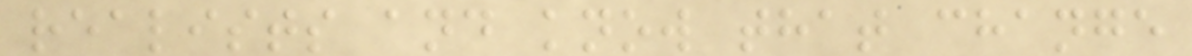realists and know that change
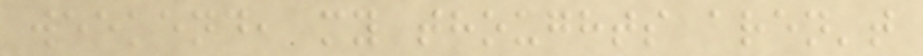weekend, my thoughts aren't
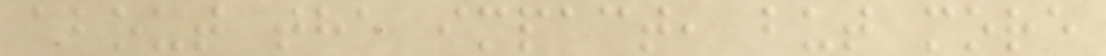about the impact, but more
